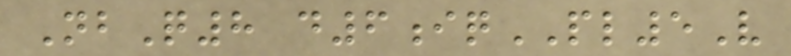NbQ8 d6iqPL5V
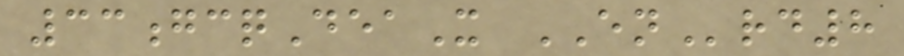33gcqDeaX ENrd8
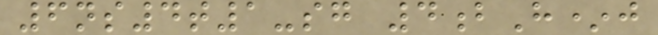6ns4t1-sg 4bH*j
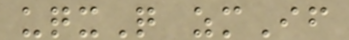uqxQ zmIf
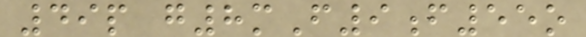49p g8mF9f55o
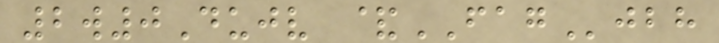2w0Dujv &FAGjbh
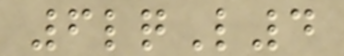6lqL4
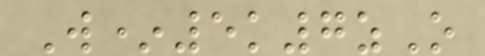W*5k7zO
